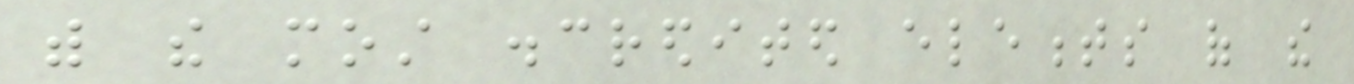with the most discredited elements of the
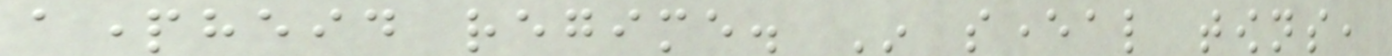apartheid regime. In several towns,
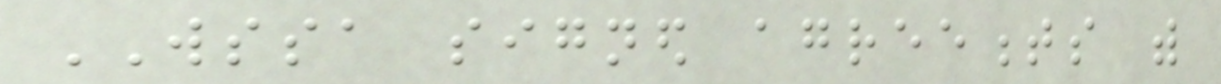WSSA signed agreements with
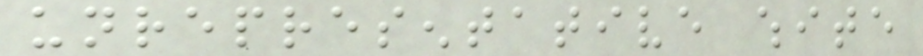unrepresentative white
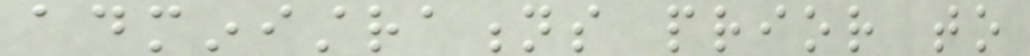administrations prior to
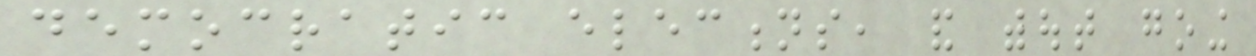democratic elections, and without going
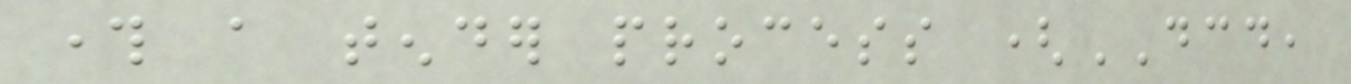through a tender process (DCD,
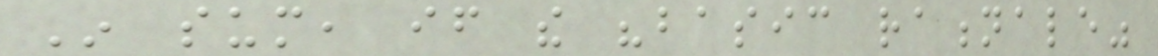In sum, if the "basic rationale"
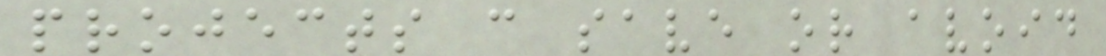projects can save or avoid
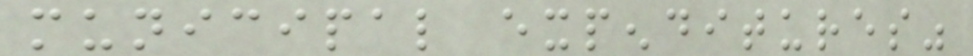municipal expenditures"
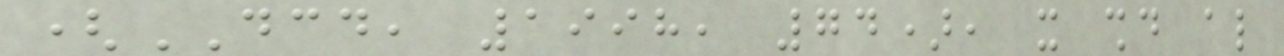(DCD, 1998, 74), it should also
